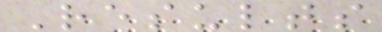Results
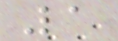1
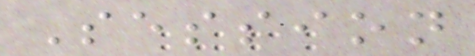Session
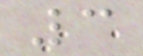3
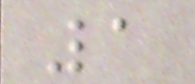1
